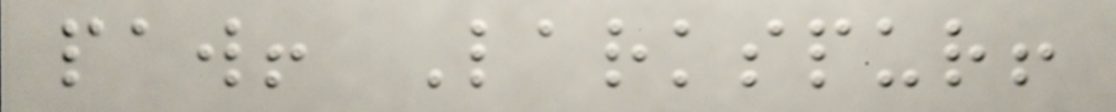paw! Larkspur!
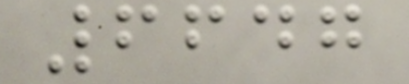6647
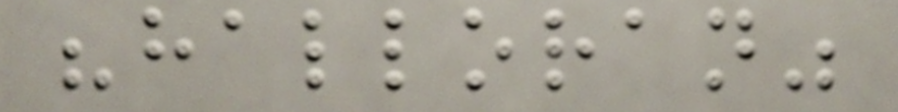"halloran"
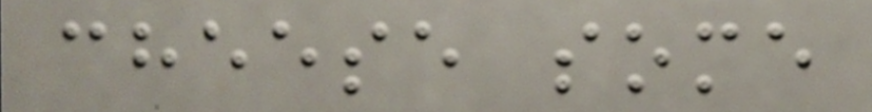cheese some
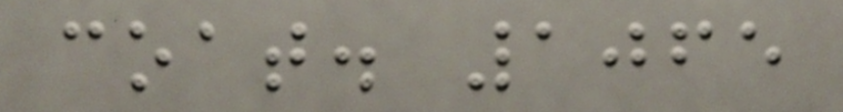coat. 1065
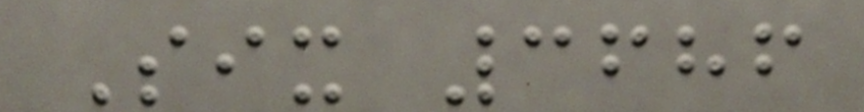Six 3686
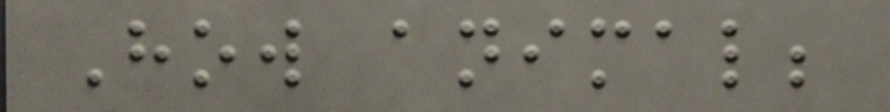How animal;
